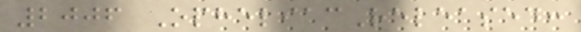2006 OpheliacReleased:
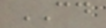CD
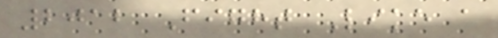2012 Fight Like a
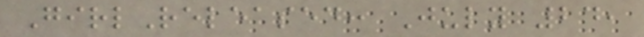GirlReleased: July 24,
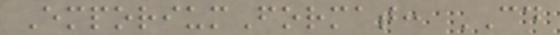EmporiumFormat: CD
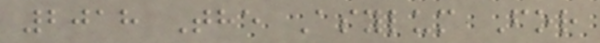2018 The Asylum For
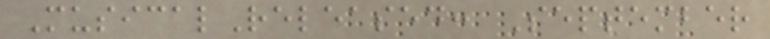MusicalReleased: September
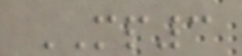MP3
